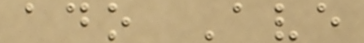ado Ave
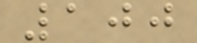100
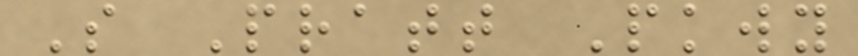S Pratt Pkwy
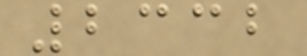2332
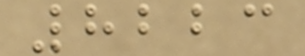8223
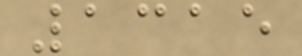1315
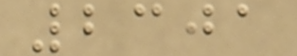2301
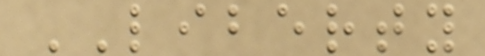LIBERTY
